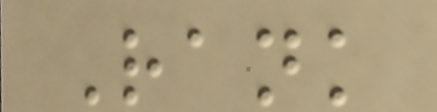Rank
